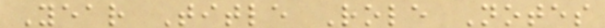Year Title Role Notes
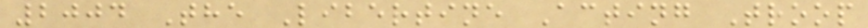2004 The Libertine Acting Troop
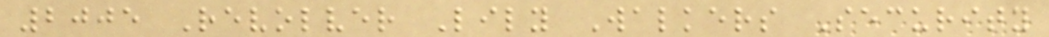2005 Revolver Lily Walkers Security
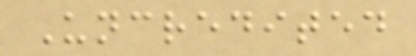Uncredited
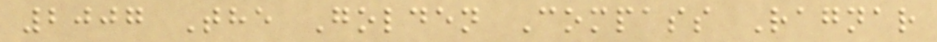2007 The Golden Compass Ragnar
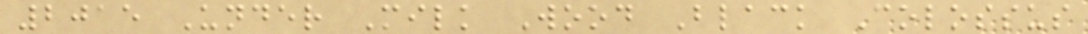2015 Under Milk Wood Black Colossus
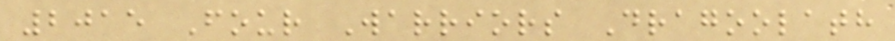2015 Four Warriors Dragoolath
